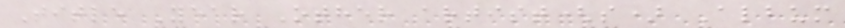Title Year Other artist(s) Album
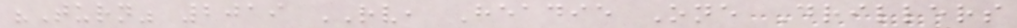"Turn" 2019 RV, Headie One Drillers
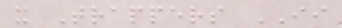x Trappers II
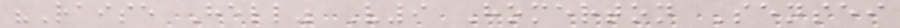"Raise Hell" V9 Homerton Sensei
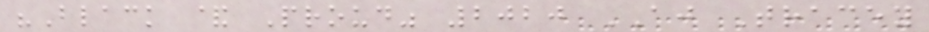"Black & Proud" 2020 AJ Tracey
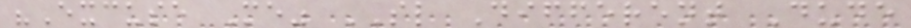"Excuse Me" SL Different Dude
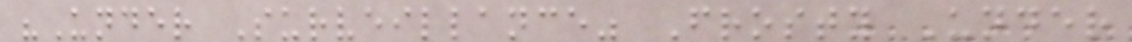"Under Surveillance" Frosty Under
